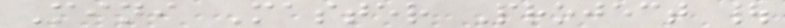Mini Master Project |
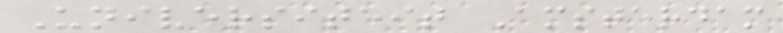Universiteit Amsterdam
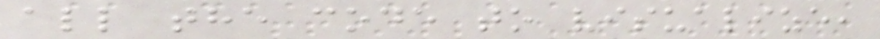all the code to visualize,
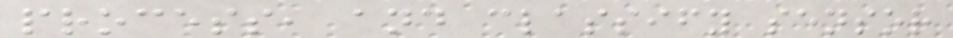process, and classify sensor
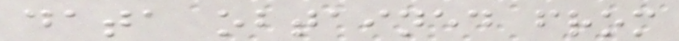data obtained from
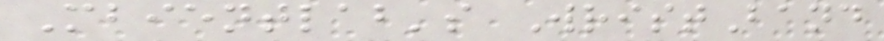Mbientlab's WristBand
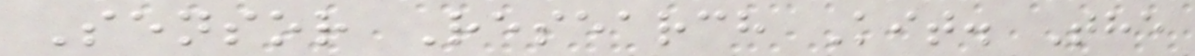Sensor Research Kit. The
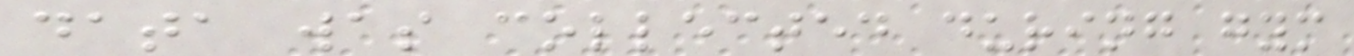data was collected during gym
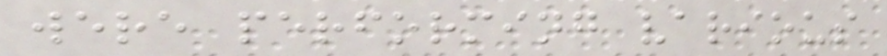were performing various
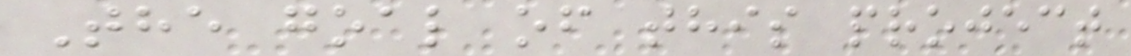The goal of this project
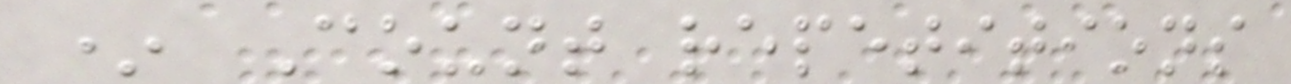* Count repetitions
